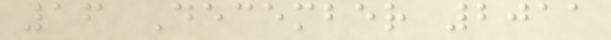16 December 2011
